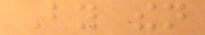By then
